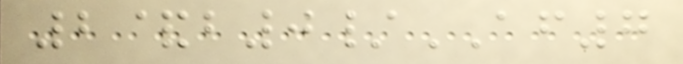2&b0/AF7
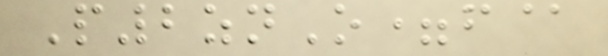P2znO=f@
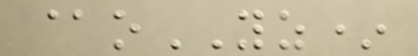@oYZ*
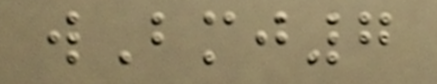wBmj7
